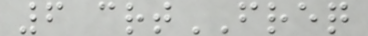6 crtFREQ
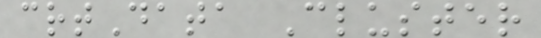crtData Cluster
